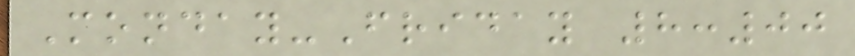Monday-Friday 8:00
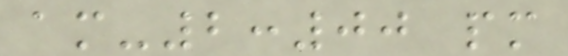am-2:00 pm
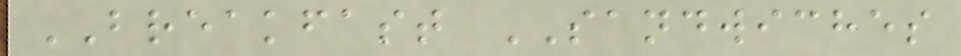BREAKFAST SANDWICHES
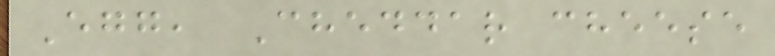Egg, Cheddar cheese
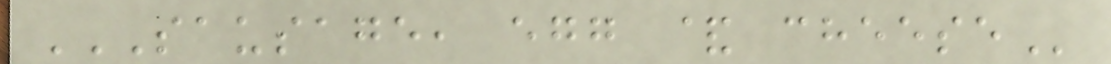SAUSAGE, EGG & CHEESE
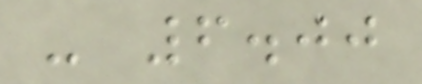- 6.00
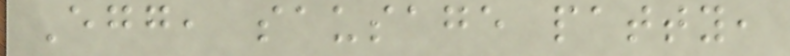Egg, sausage patty,
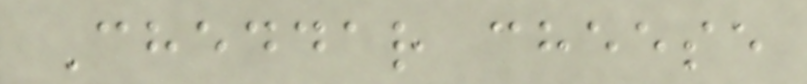Cheddar cheese
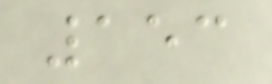153
